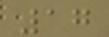17
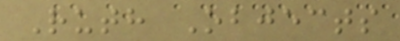Ruth Objects
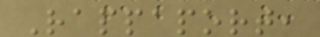Rappaport,
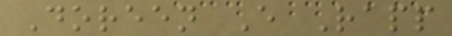Doreen E Rapp
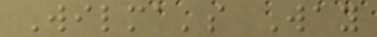Wilma's Way
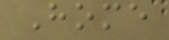Home
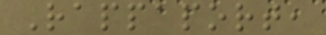Rappaport,
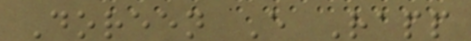Doreen E Rapp
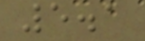5.1
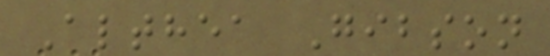Althea Gibson
